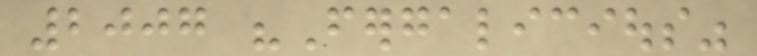2007 "Fergalicious"
